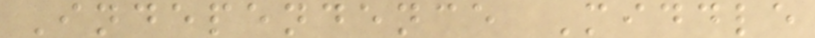Independence Middle
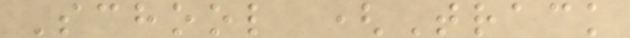School (Track
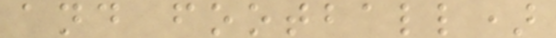and football)
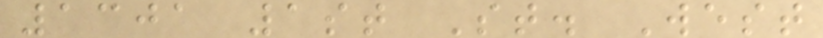1301 1st St. West
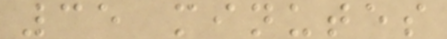35 minutes
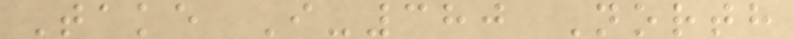Take I-380 North
